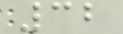32
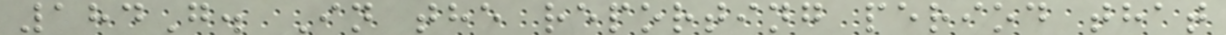184G. In the reporting period that
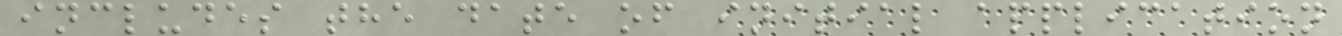includes the date of initial application
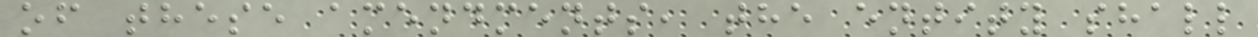of these amendments, the entity shall
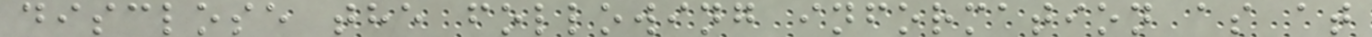disclose the following information as at
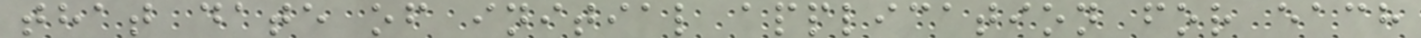that date of initial application for each
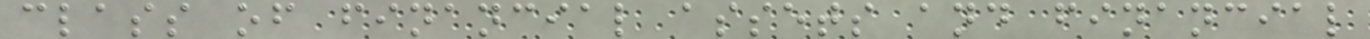class of financial assets and financial
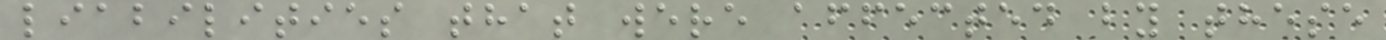liabilities that were affected by these
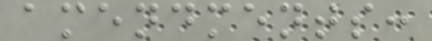amendments:
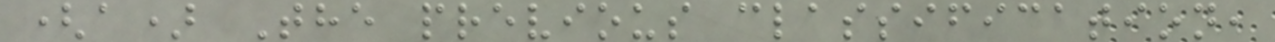(a) The previous classification,
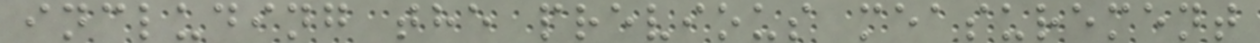including the previous measurement
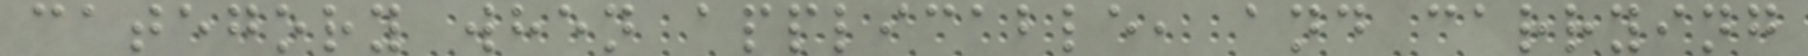category when applicable, and carrying
